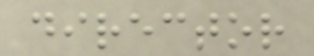director
